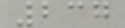237
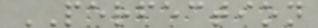PERFECTION
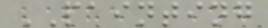PAINTING
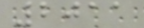2011
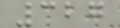327
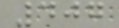407
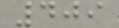409
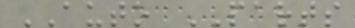AUTO PARTS
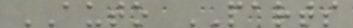AUTO PARTS
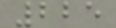225
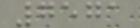7571
